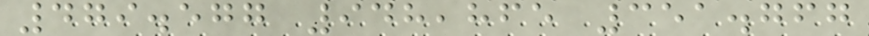479.577 948,865 351.767
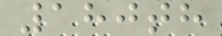180th
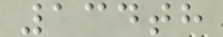134th
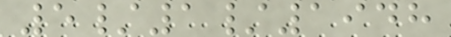5/1/1948
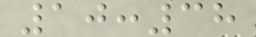10:38
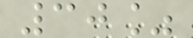30%
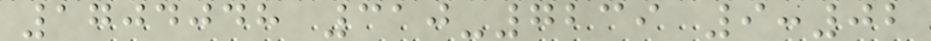1704048 310-7239 9:02
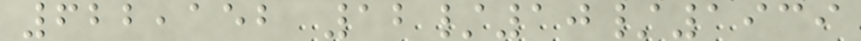622,152 12/10/1939
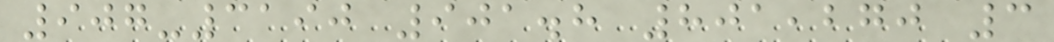907-3190 901.8 801,270 3
